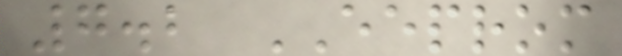7.2 EEPROM
